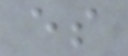es
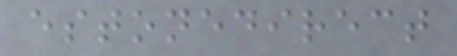estonedirect
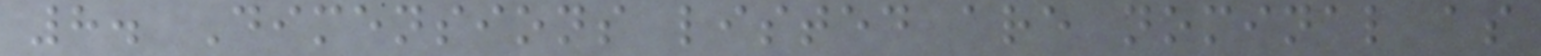8. Dimensions listed are nominal as
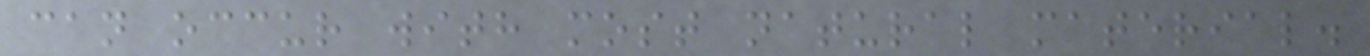can occur with most natural material.
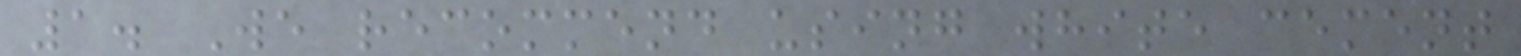1. We recommend using white cement
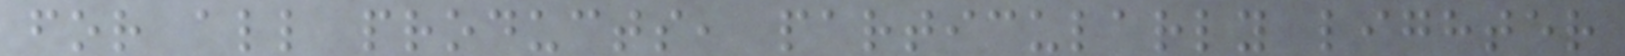for all products, particularly lighter
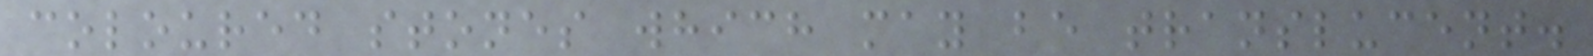coloured stones which may be translucent.
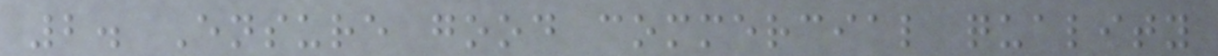2. Ensure good commercial quality
